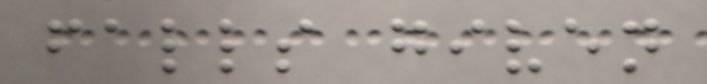falls given
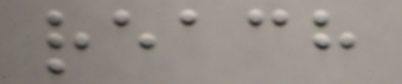reach
